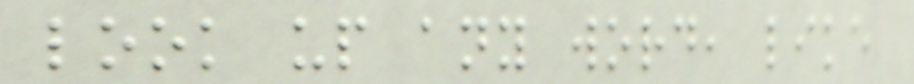look up any word, like
